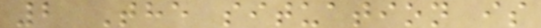2 The situation is
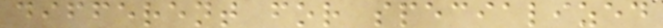different for specialized
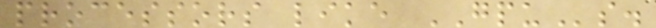processors like GPUs.
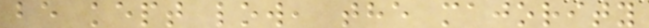be kept low, the majority
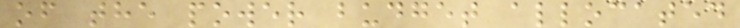of the power budget allocated
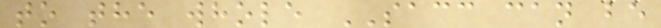to the whole SACC can be
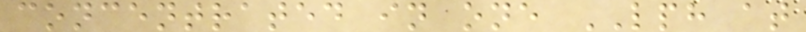concentrated in one LPH at
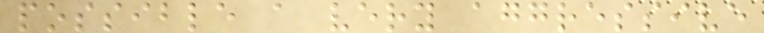possible a very aggressive
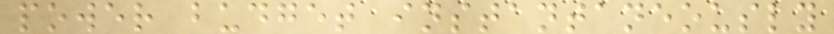power budget instantaneously
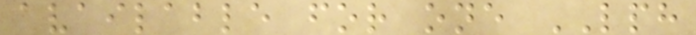available for one LPH
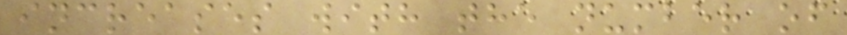increases with the number of
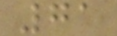71
